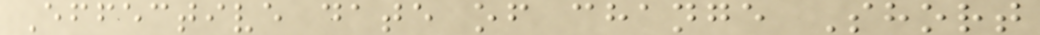Effective date of change Short
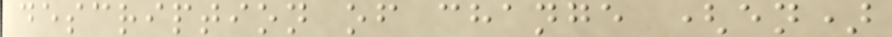description of change (en)
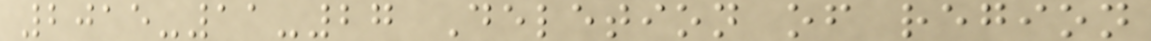2015-11-27 Deletion of region
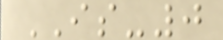IS-0
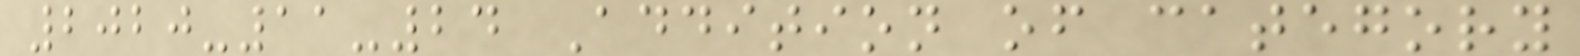2020-11-24 Addition of category
